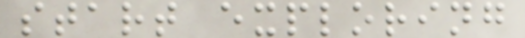start exploring
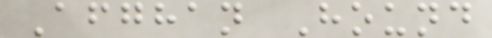Afghan Hound
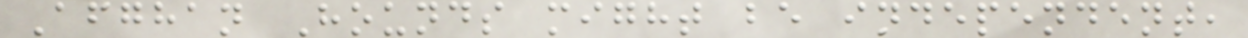Afghan Hounds might be independent,
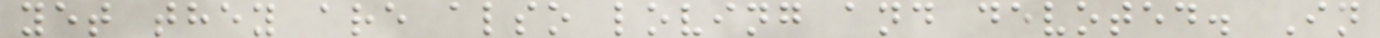yet they are also loving and devoted. In
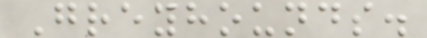Greyhounds.
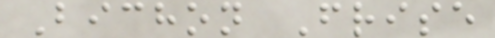Bichon Frise
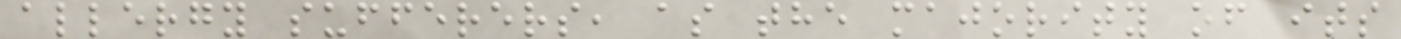allergy sufferers, as the majority of its
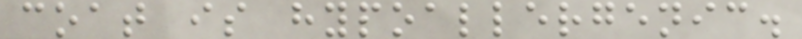coat is hypoallergenic.
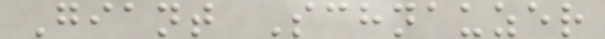Giant Schnauzer
